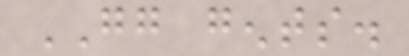GG gents.
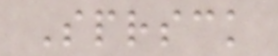Sprsck
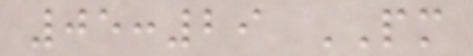05:29 PM
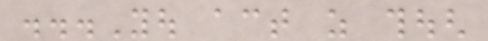...You act as though
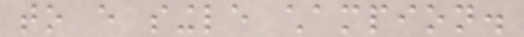to every single champion.
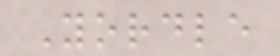Yordle
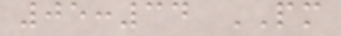05:34 PM
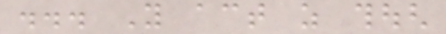... You act as though
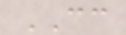CC
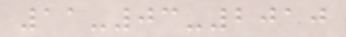11-03-2010
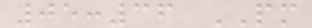05:36 PM
